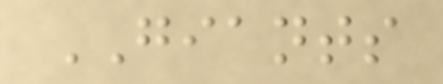GIANTS
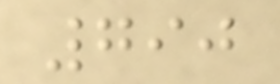790
